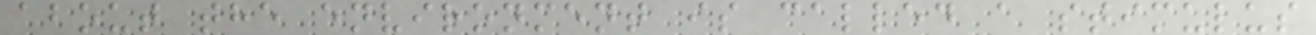about the environment is called a stimulus
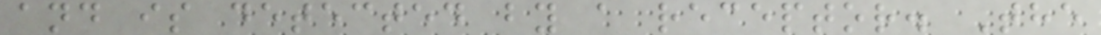and is detected by a receptor. The
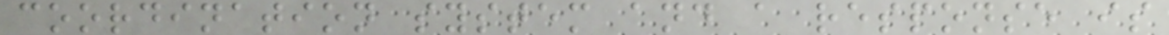coordination system and a response is
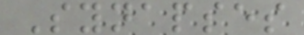Synapses
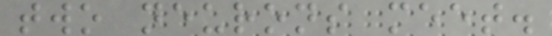two neurons meet.
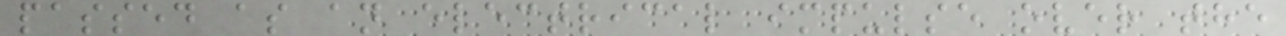passed as an electrical impulse over the
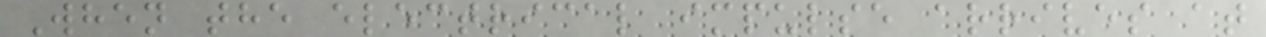When the electrical impulse arrives at
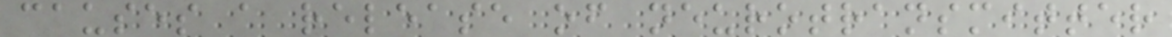causes a release of neurotransmitter
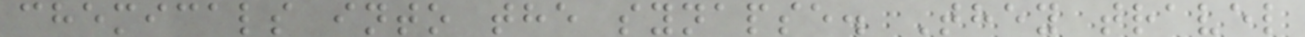chemicals into the synapse. They travel
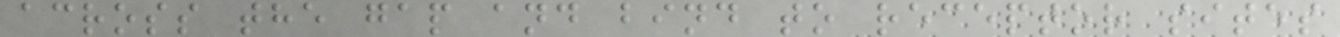across the gap and bind to receptor sites
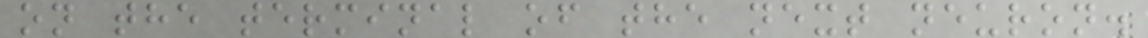on the terminal of the next neuron.
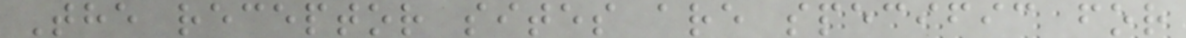The receptor sites are specific for
